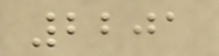2201
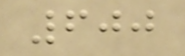600
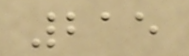215
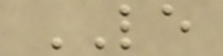LE
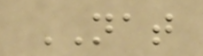NAT
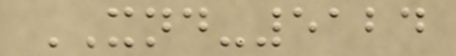XND-5124
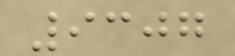9307
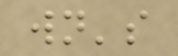wn's
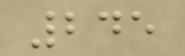245
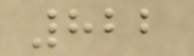822
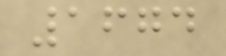1674
